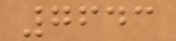7643
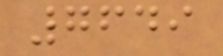7649
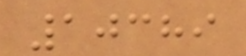10389
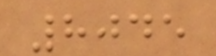8045
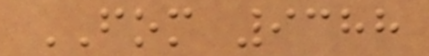FOM 9388
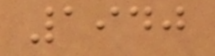1940
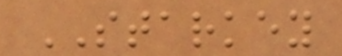STARKEY
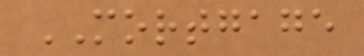MORTGAGE
